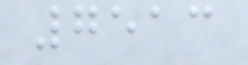7513
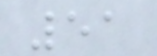51
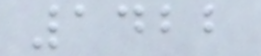1422
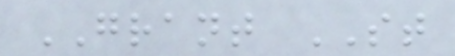GRANT ST
